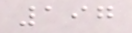197
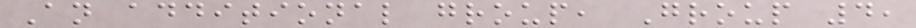An additional group, Group 4,
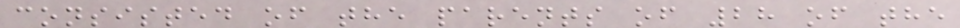consisted of the parents of 28 of the
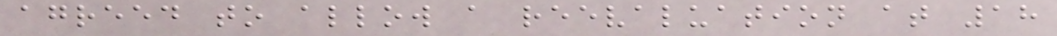agreed to allow a reevaluation at 18
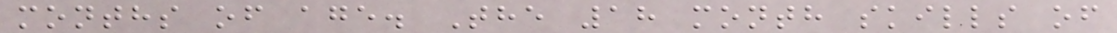months of age. The 18 month skills of
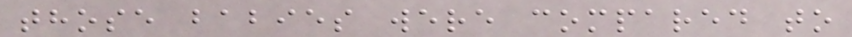those babies were compared to
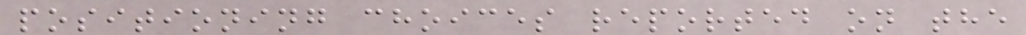positioning choices reported on the
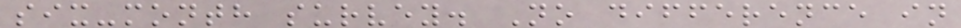six-month survey. No difference in
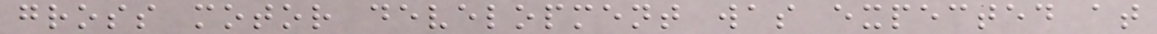gross motor development was expected at
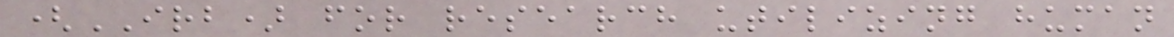(IRB) for research utilizing human
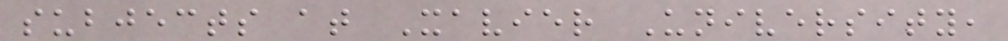subjects at Xavier University,
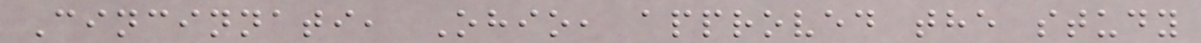Cincinnati, Ohio, approved the study
